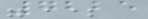7225
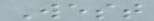West
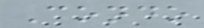Condo
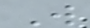W
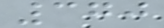370
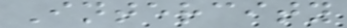Intercity
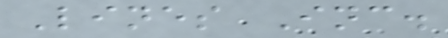Lines Inc.
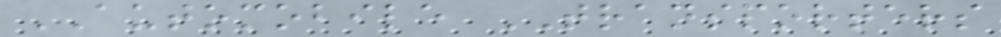AUTOMOBILE TRANSPORTERS
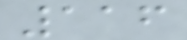116
